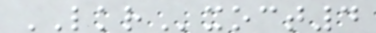LKRxoct4
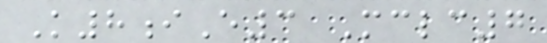K8iE3 Mclc7
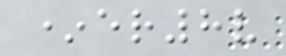*er8v
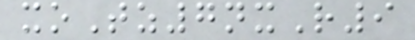xoTz7nxR9
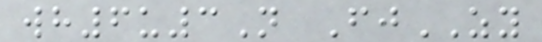wh6u3N FjZY
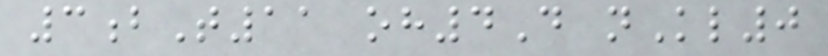3bT11 oh4D nKl0
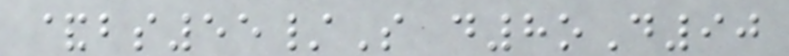&bs55/S d8oD90
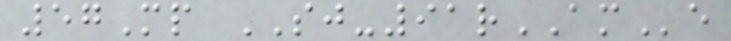57Mp SJ-91rAMe
